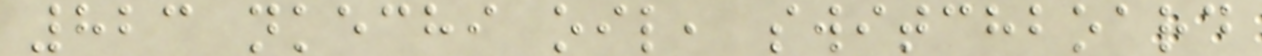823 nkechi oil, switchboard
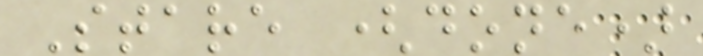Stare (done)
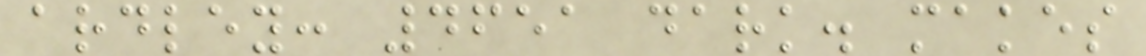ardley: 4651 dark. makes
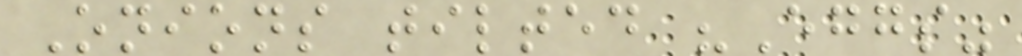Onions tilted "Eggs"
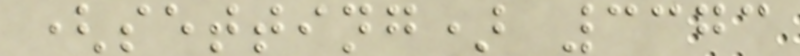(setting) 3373
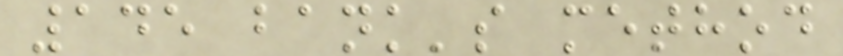145 bank's method
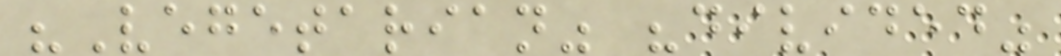"Vegetarian" "divided"
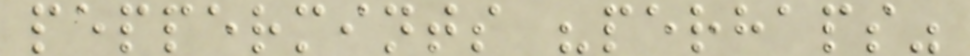peppermints "perhaps"
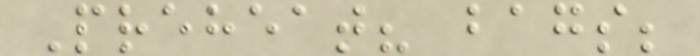Preheat? bags;
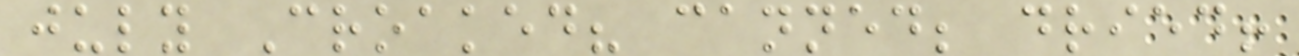july Croaked? canned; dried!
